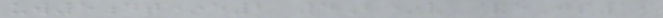uw5dt*e2 5B*v &eJs19
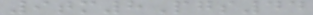9tm8Pgs44
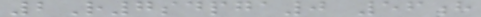2R7sdpga0 56h
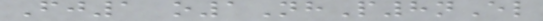Fj1 o1NhP8nEl
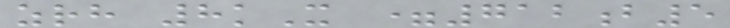zrh 8kX =712b5
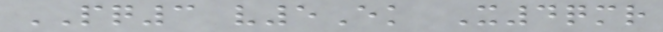PQ3 v5Ek X4qmr
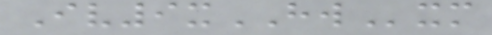Iv9xHWxm
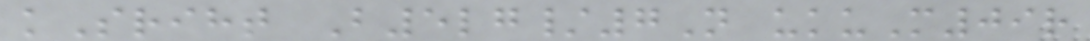kSriht B5lg/7N ukuM09r
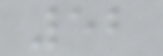52
